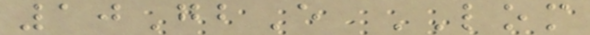10GbE LOM
